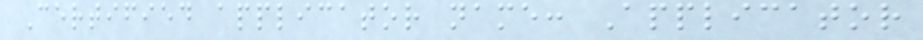Certified applicator name: Applicator
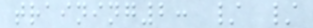training2: / /
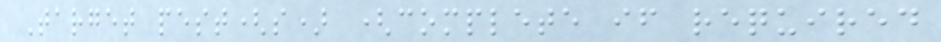Target pest(s) (complete if required
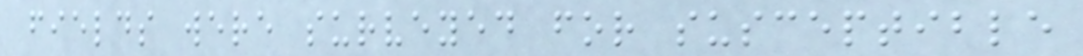fields were surveyed for susceptible
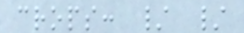crops: / /
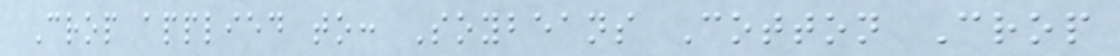Crop applied to: Soybeans Cotton Crop
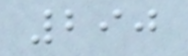290
